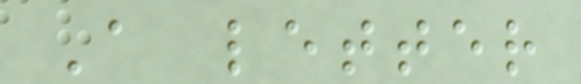A letter
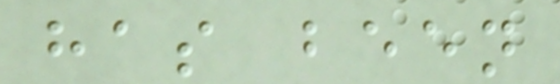has been
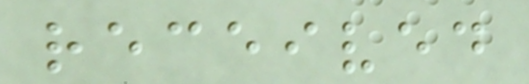received
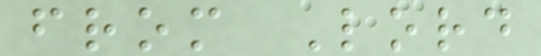from Lord
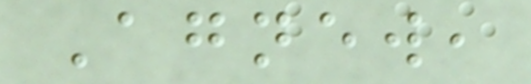Agnew,
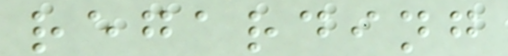regarding
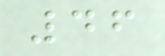46
